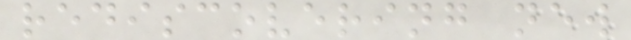rediscovering new
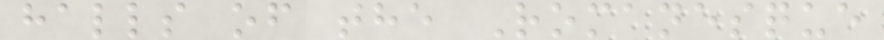halls of the Romanesque
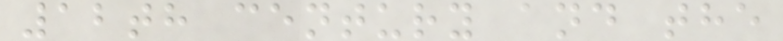12th century and the
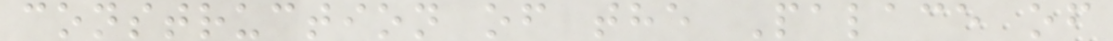construction of the Palace of
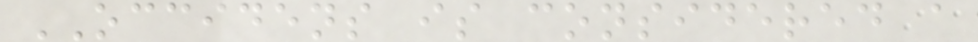OCCIDENS is considered a
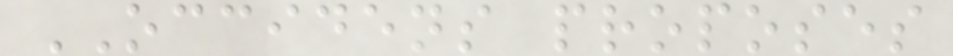OCCIDENS proposes
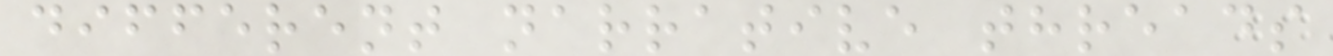different narrative threads
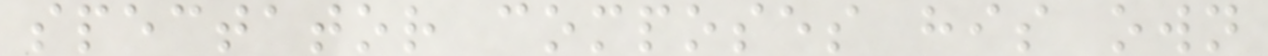spectator composes his own
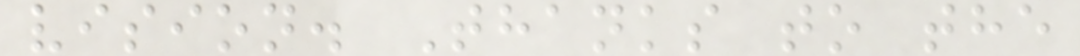vision. Thanks to the
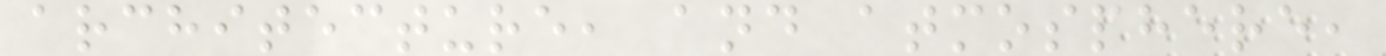architecture, and atmosphere,
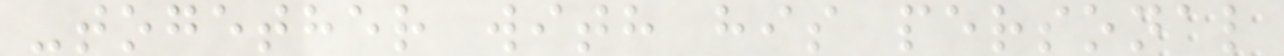-together with his personal
